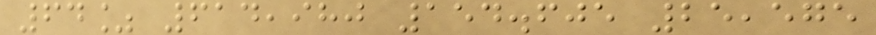64% 614,980 154.605 25,575
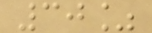30%
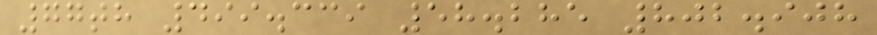77th 499.339 58.285 802.908
